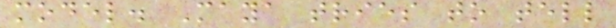model. Maya tries to tell
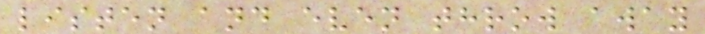listen and even throw away
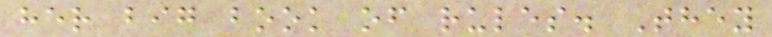her big book of rules. They
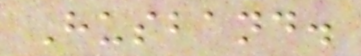Husband.
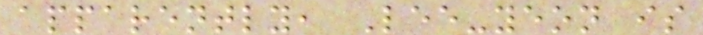apparently, Lee-yeon is
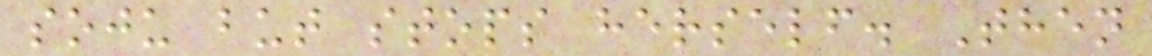soju but stops herself. Then
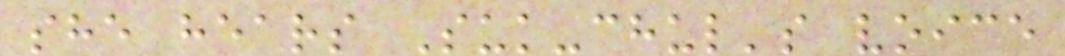she hears Suk-chul's voice
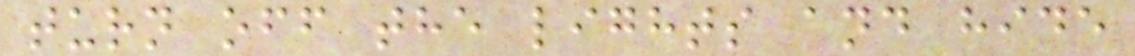turn off the lights and hide
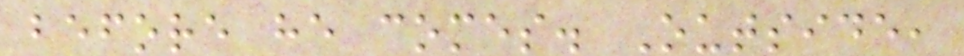before he comes. Outside,
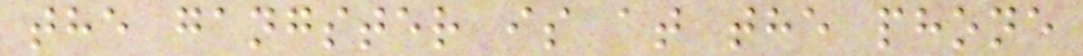the gangster is at the phone
